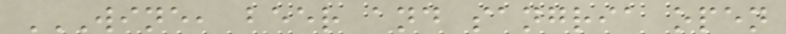WINE, BEER AND SANGRIA OPEN
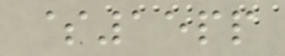$15pp
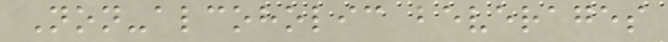Non-alcoholic beverages
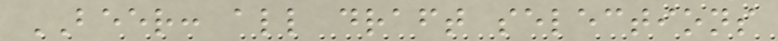BEER: all draft selections
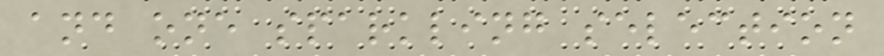and one sparkling selection
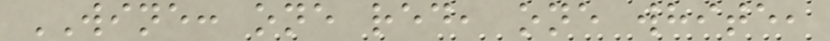WINE: one red, one white,
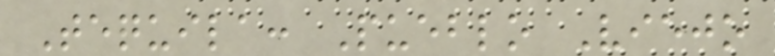Tequila: Pueblo Viejo
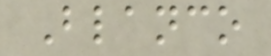Blanco
